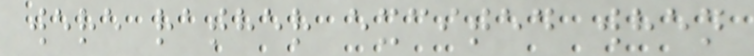were rather excited when
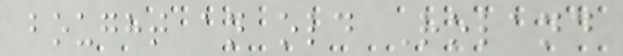bought an old Roland
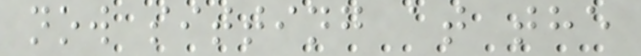now sitting at the
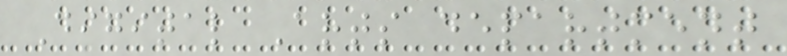Digital Arts department
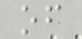of
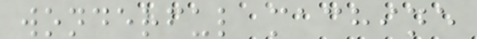wonderful machine
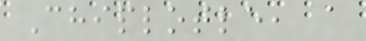Chiplotle, a
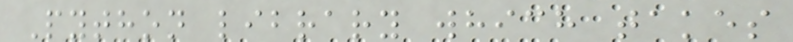Python library which takes
